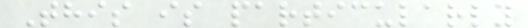This is particularly
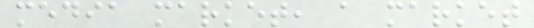media market, a market
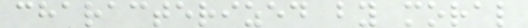characterized by moral
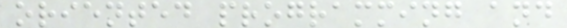oriented programming and
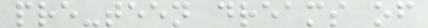pre-teen dreams of
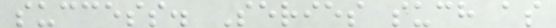success. Series such as
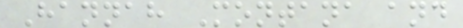Hannah Montana and
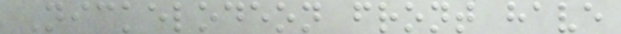Nickelodeon front have
